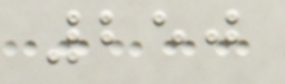250
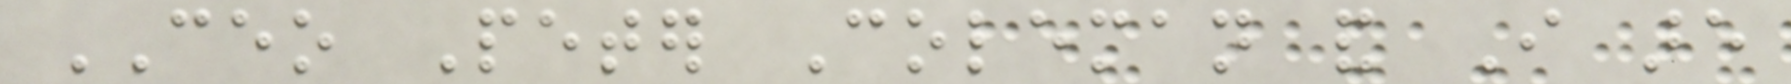CEO Peter Coleman and I are
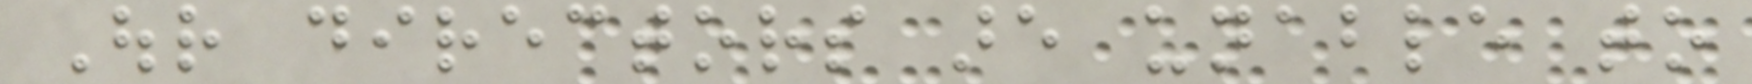Our directors are unable to
